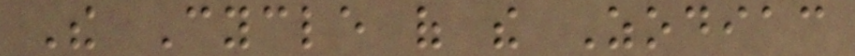The Cycle of the Zodiac
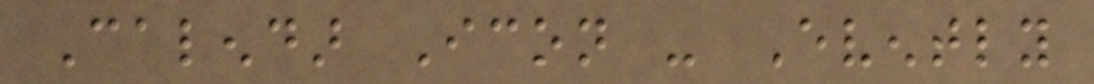Calendar Icon - Evently
